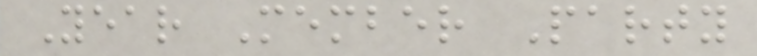Year Member Party
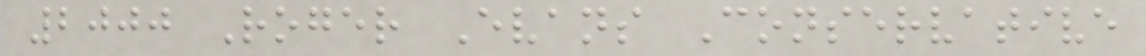2000 Roger Evans Conservative
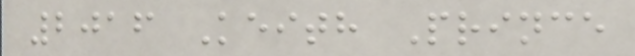2016 Keith Prince
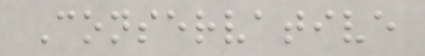Conservative
